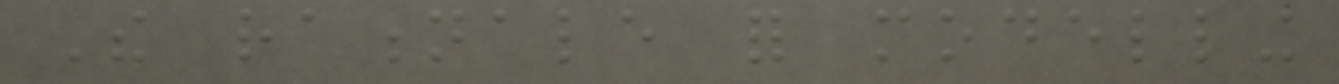The rationale for modelling
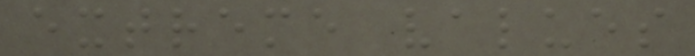extreme values
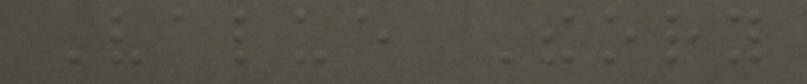Value Theory
